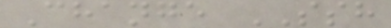Change SSH
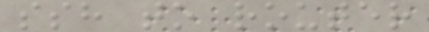ssh to router
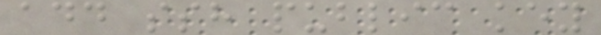add ssh public key
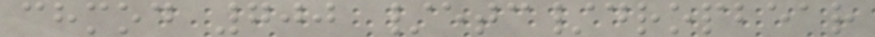chmod 700 /etc/dropbear
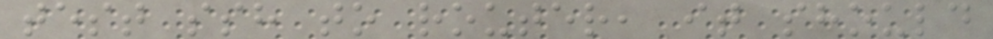test ssh to router, it should
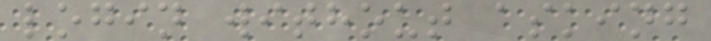login without asking
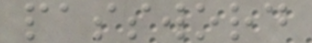password
